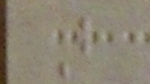But
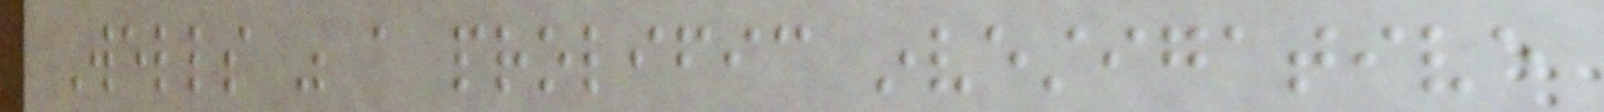Wells was a prolific investigative
